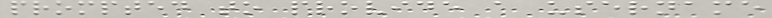prompted to provide a username
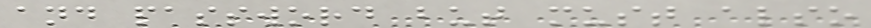and password but must also
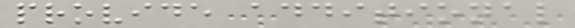provide additional
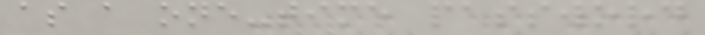as a one-time password
